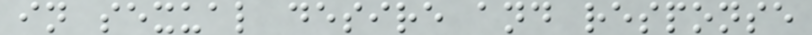in sexual desire and response
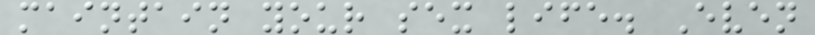maintain your sex life. Even
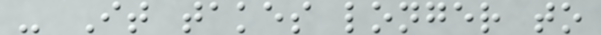- It takes longer to
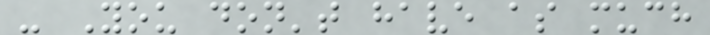- You don't have as much
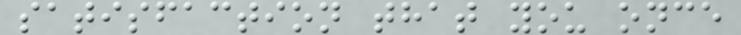satisfaction that you once
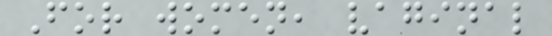For women, vaginal
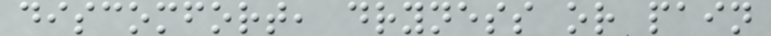discomfort, dryness or pain
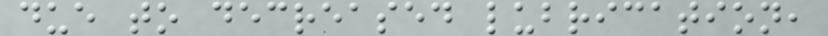due to decreased lubrication,
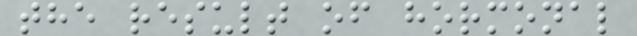the result of hormonal
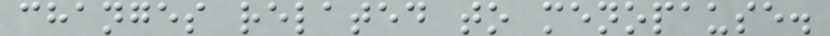changes related to menopause.
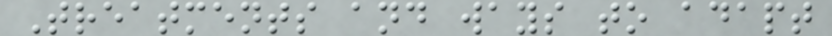Treatments and ways to adapt
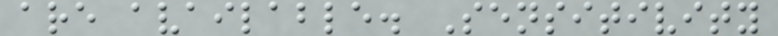are available. Sensitivity
